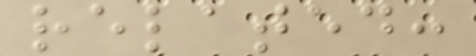related:
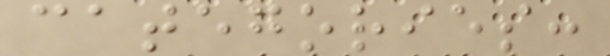categories:
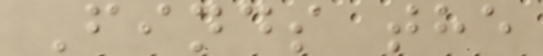Finds the
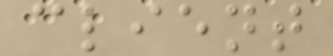client
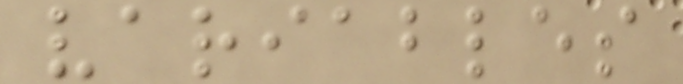variables
